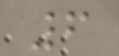6
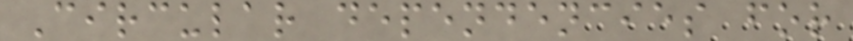Circular dependencies for
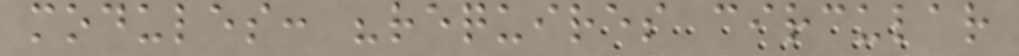modules: "requires circular
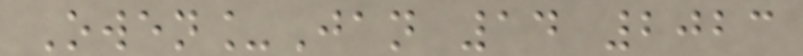Owen_Jan 14 2023
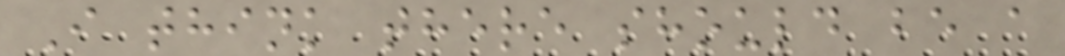I think there should be a
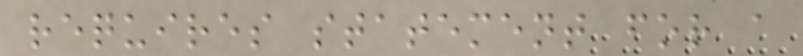requires statement for a
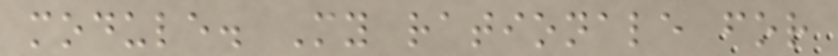module. My rationale for
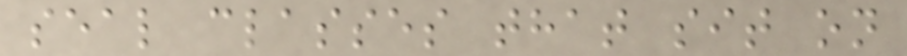seal classes that sit on
